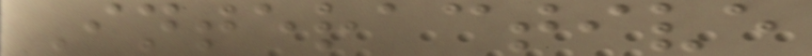Interactive
